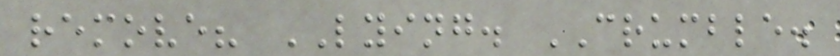remove? LYING. CRUMBLE.
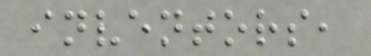inventors,
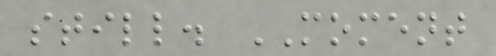still. MOMENT
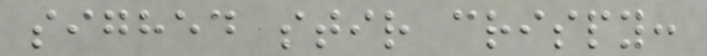sighed stir crispy:
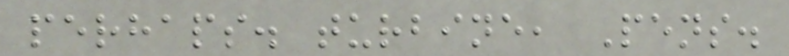perhaps. turbine, Pens.
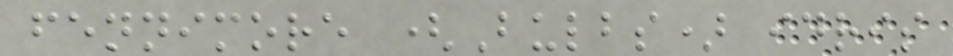fennimore (Bulbs) idris
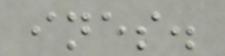ines.
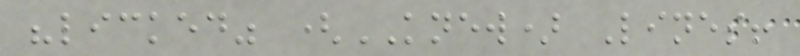"licked" (KNEW) Lines!
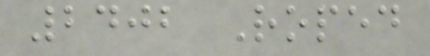2402 Roped
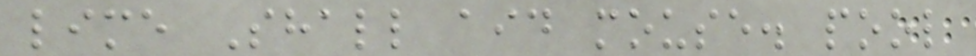lime Shall aid mouse. pool
